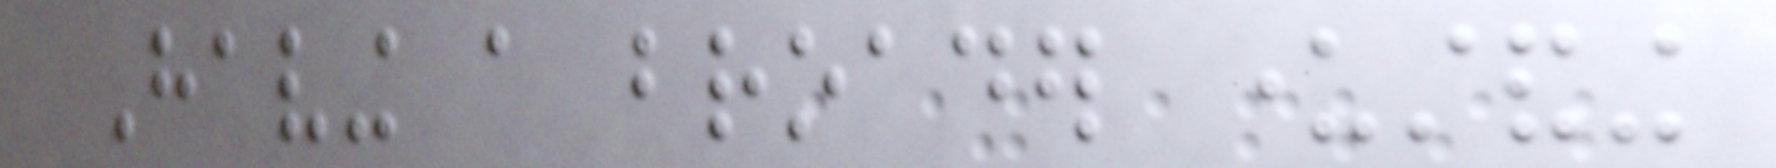Having a broader understanding
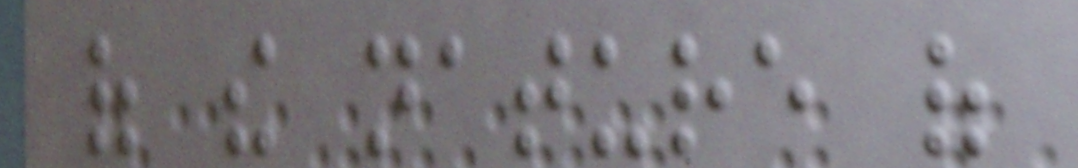of the nature of
